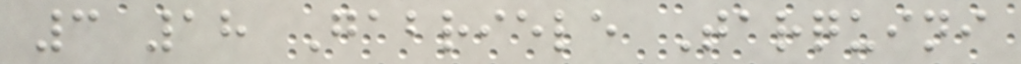3 18 Gabriele Tarquini
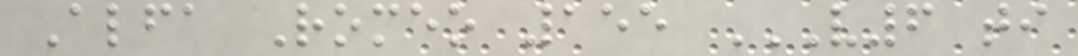Alfa Romeo 155 V6 TI
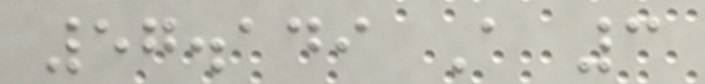57.149 A 3
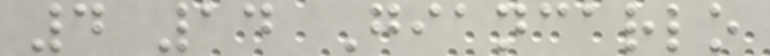4 14 Giancarlo
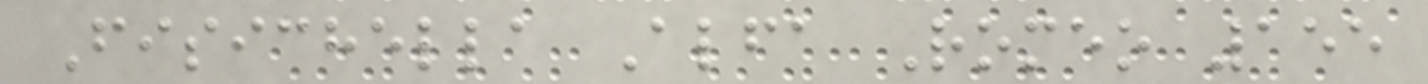Fisichella Alfa Romeo 155
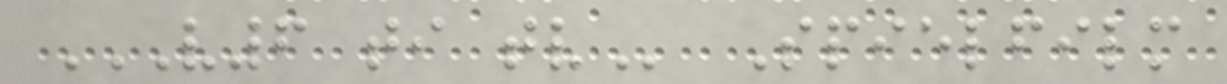V6 TI TV Spielfilm
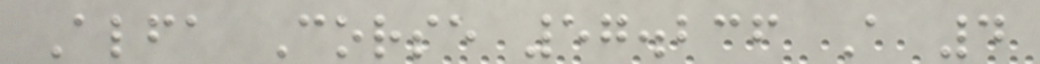Alfa Corse 57.236 A 4
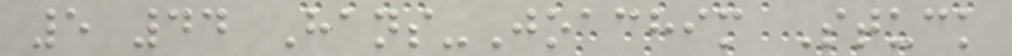5 44 Hans-Joachim Stuck
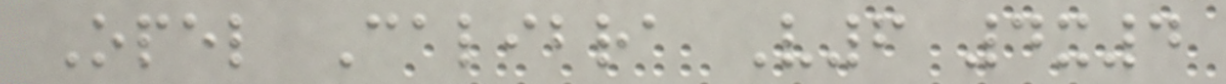Opel Calibra V6 4x4
